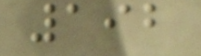192
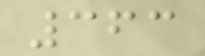363
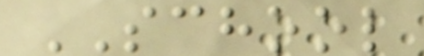SCHOOL
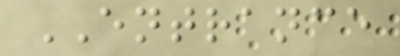ENTRANCE
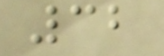32
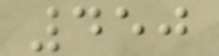450
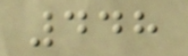448
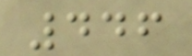446
